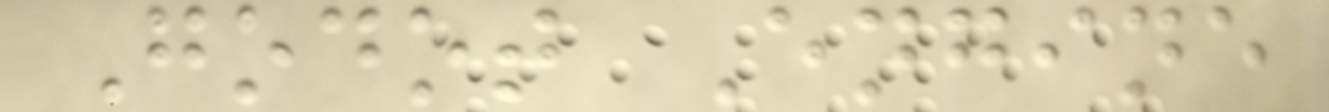Godot Engine
